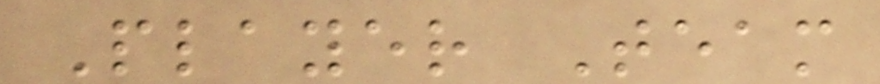Player Team
